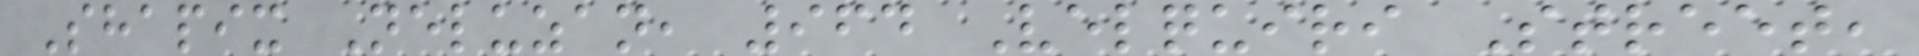Shapix Neluzan, 964 Velquiri Street,
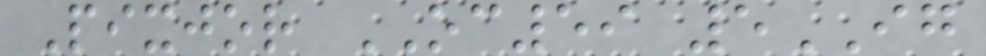Pixjor OC59 5IG
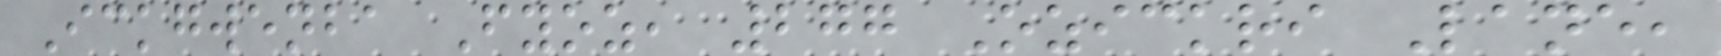Ickgwenba Fyoz, 277 Ozickri Lane,
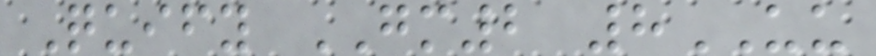Quify GM2 8UU
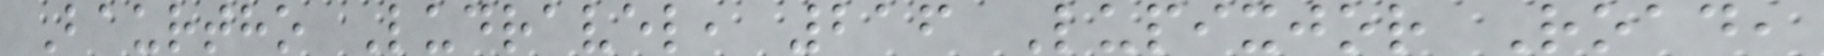Baurtho Ludravel, 216 Lupixjor Road,
